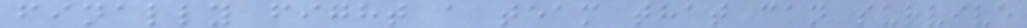finally fight a team that can survive
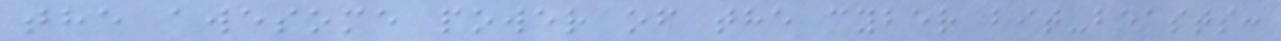the awesome power of the cyber bit-beasts:
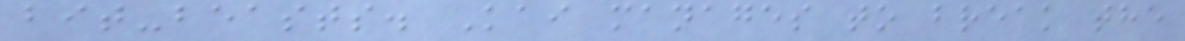bit-beasts. Kai manages to break the
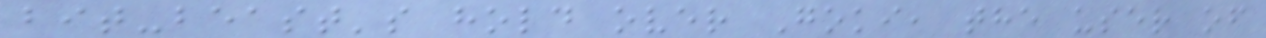bit-beast's hold over Goki, the user of
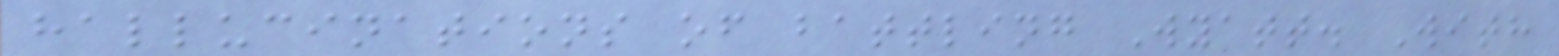hallucinations of battling Wyatt. With
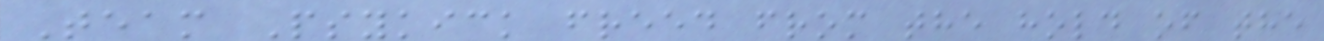Team Psykick freed from the hold of the
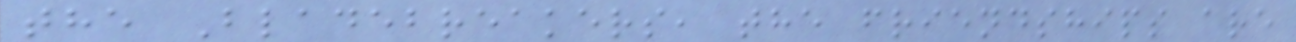the Bladebreakers, the friendships are
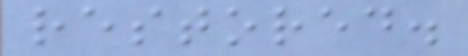restored.
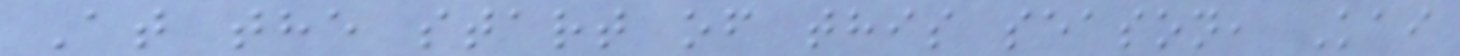At the start of this season, Kai
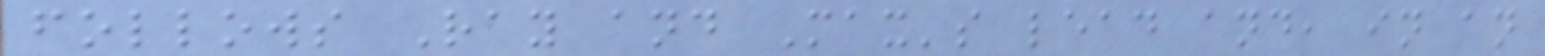follows Ray and Max's lead and, in an
